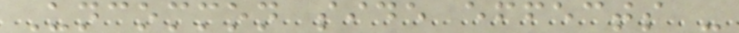Uncommon side effects -
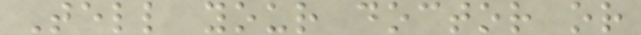Tell your doctor or
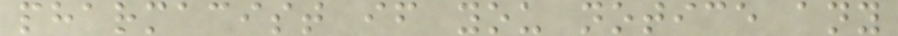pharmacist if you notice any
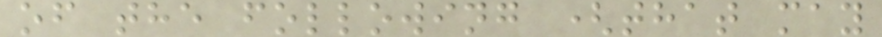of the following (that may
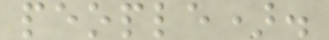people).
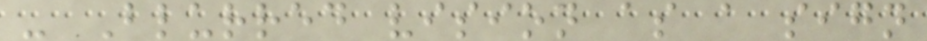- Blurred vision as a sign
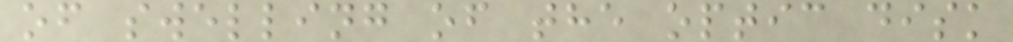of swelling of the optic disk
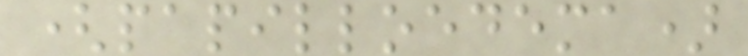(papilloedema)
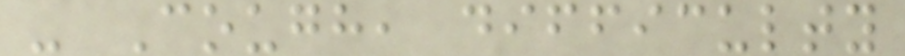- Cough, difficulty
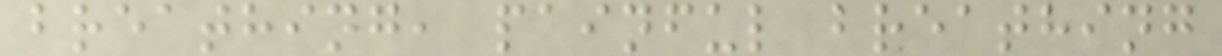breathing, painful breathing
